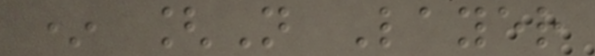* [N Layer
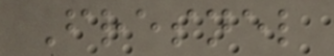Fresnel
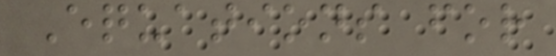Equations for
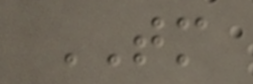TM
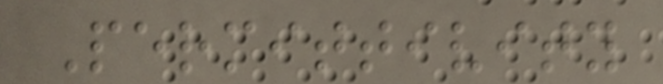Permittivity
